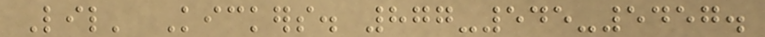Lil' Kickers. 877-545-5457.
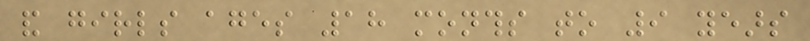and girls ages 18 months to 9 years
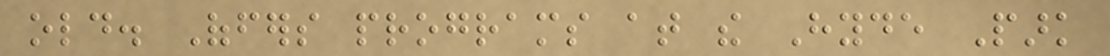old. Offers programs at the Hyde Park
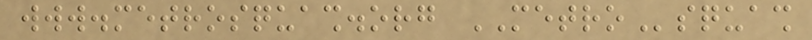www.metrosquash.org METROsquash
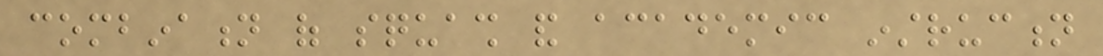combination of squash and academic instruction
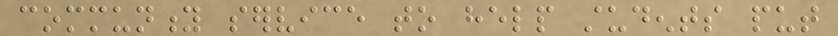community service to help students put
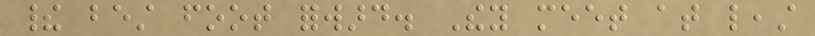their best foot forward. They meet at least
